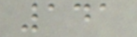141
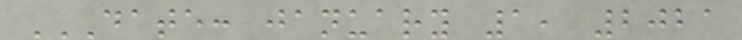DATE: JANUARY 1, 2021
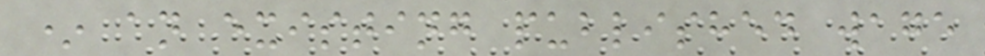* an existing published wage
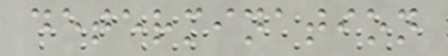determination
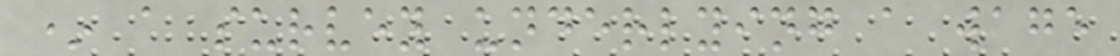* a survey underlying a wage
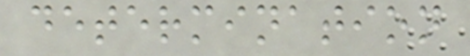determination
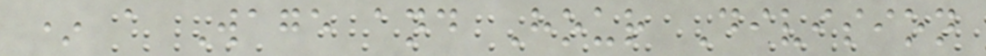* a Wage and Hour Division
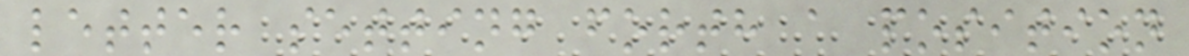letter setting forth a position
